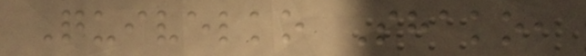Quivelko Shako,
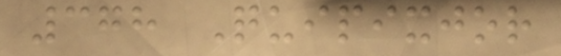378 Quipixjor
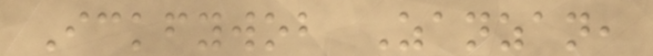Ickfywob Zanzan,
